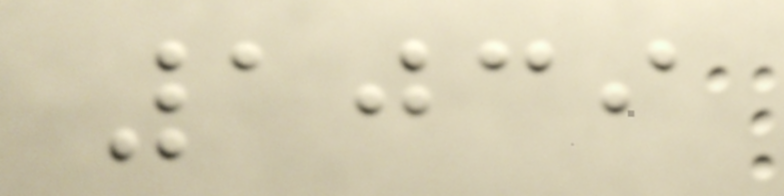1039
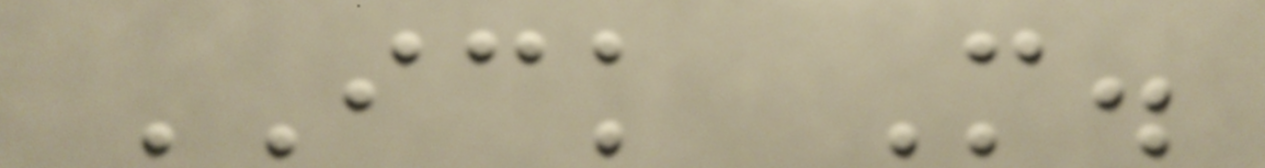ICK M.
